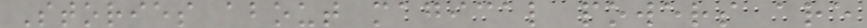Stories about magical powers are
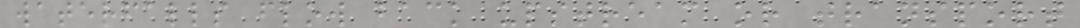waterfalls flow back upstream or transport
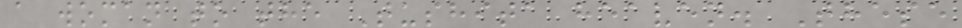a woman to the Tushita heaven. These
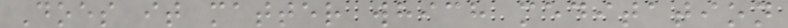Does it matter which meditation
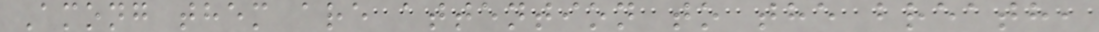Among them are attention to the breath,
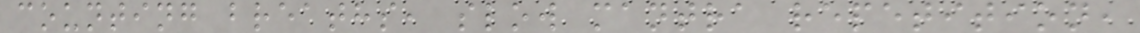counting breaths, slow mantra repetition,
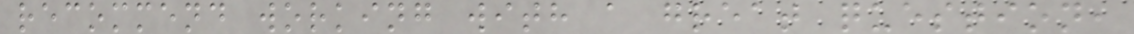recommend working with a great question,
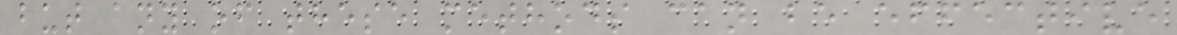but any of these methods can be effective
